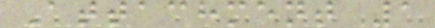Attachment 1
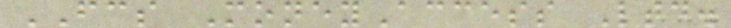FCS MoneyAccess Ltd.
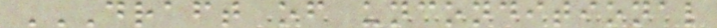DRAFT OF UNCONDITIONAL
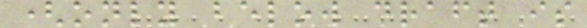(only below draft is
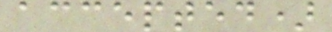accepted)
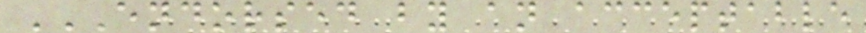ENDORSED BY AN ACCEPTABLE
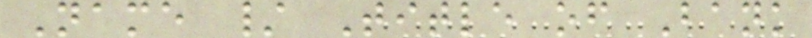Name / Title of Bank
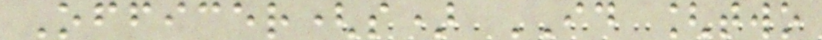Officer(s) ID [two
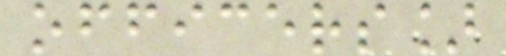officers]
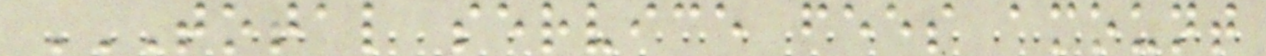TOTAL SERVICE FEES AMOUNT
